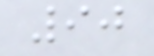90
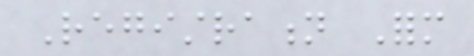Registration Form
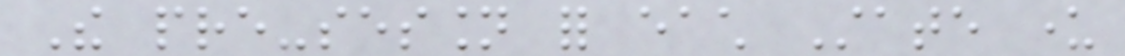The pre-session for each State under
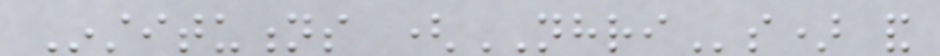Institutions (NHRIs) and
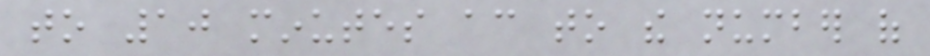to 10 minutes according to the number of
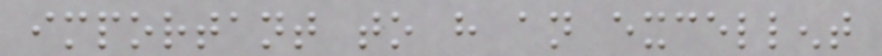important to have an excellent
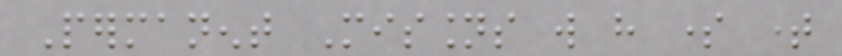Permanent Missions will have some time
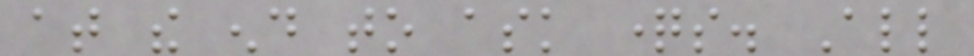at the end to ask questions. All
